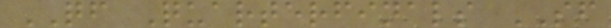QF Quarterfinals SF
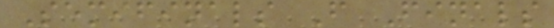Semifinals F Finals
